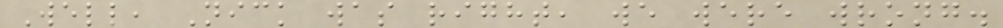Well, Nick was right, we were wrong.
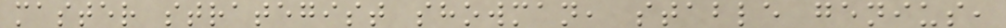master strategist showman, stable genius,
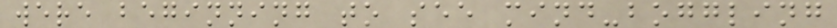were beginning to see mind-boggling
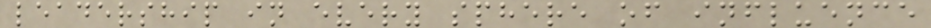leadership in every sphere of influence
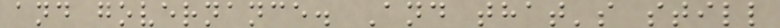and governance. And that's still
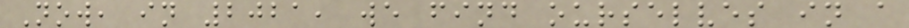Now, in 2021, we find ourselves in a
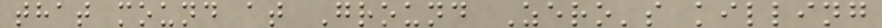that mound at Ground Zero's killing
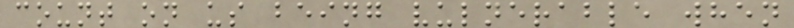count on us being vulnerable when
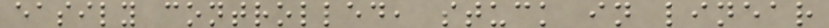easily controlled, stuck in linear
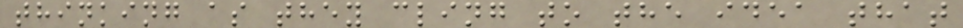thinking as they cling to the idea that
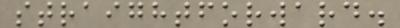straightforward.
